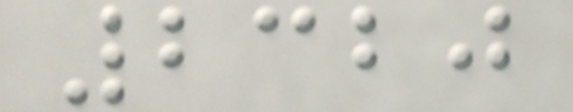2320
